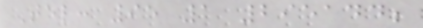Tel: 95 1 295144;
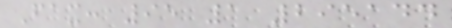Fax: 95 1 295144
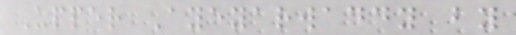Upper Ayeyarwaddy by
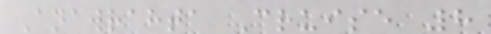Anawrahta Cruise 8
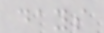days
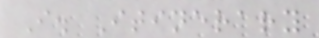I. Itinerary
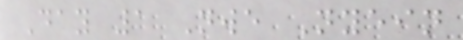Day 1 Nwe Nyein
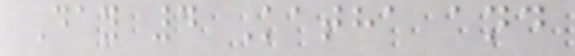Day 4 Katha and
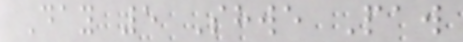Day 5 Shwe Paw
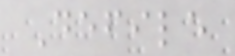Defile
